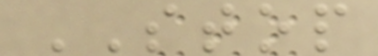STOP
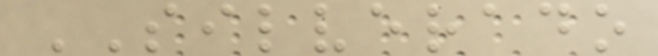SILVERADO
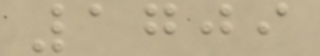1709
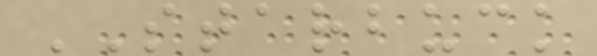STARBUCK
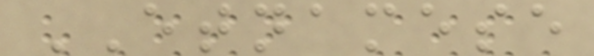ETNAMESE
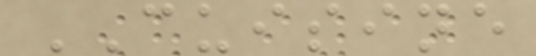CUISINE
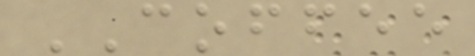COFFEE
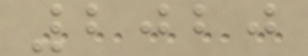2020
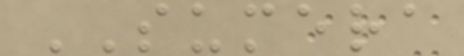SUMERA
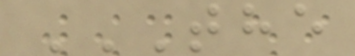THE
